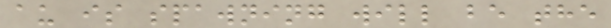au is spawning will be the
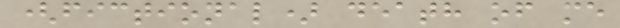(fictional) death of me
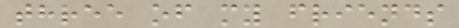three of my friends
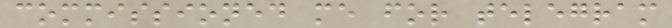commissioned me for telegram
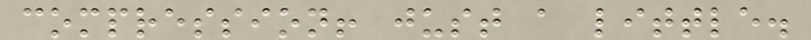compression! just a little.
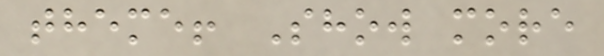theme! Show more
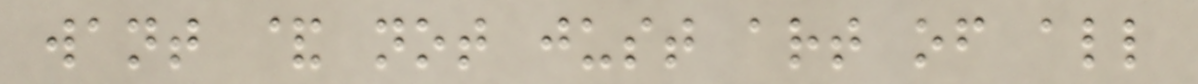want & not just art of all
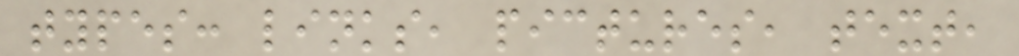types: links, pictures, text,
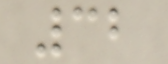32
